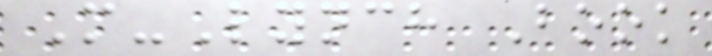M-Lynch Book
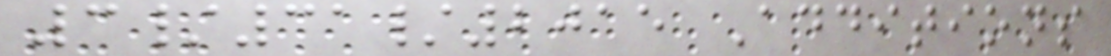3/31/2015 Additions
